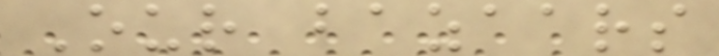Our bazaars
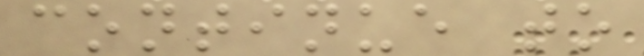continue to
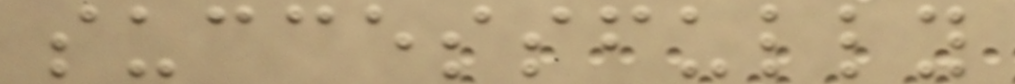successfully
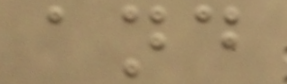and
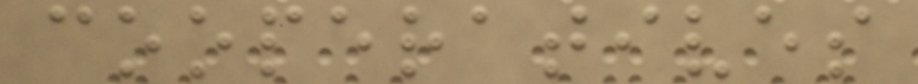cooperatives
